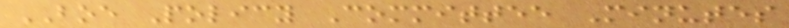BOE Policy Committee Minutes
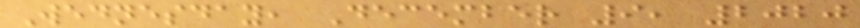Wednesday, December 9, 2020
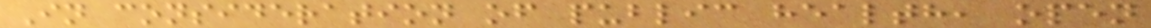In consideration of public health, open
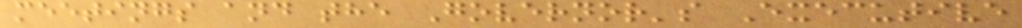meetings and the Governor's Executive
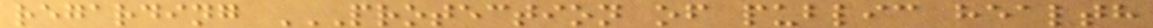regarding PROTECTION OF PUBLIC HEALTH
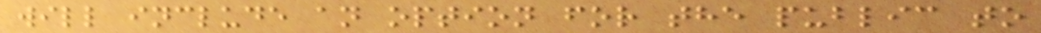will include an option for the public to
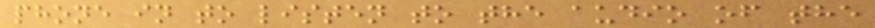phone in to listen to the audio of the
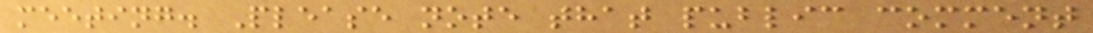meeting. Please note that public comment
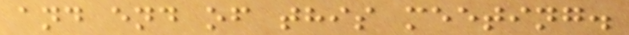and end of this meeting.
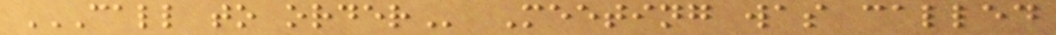CALL TO ORDER Meeting was called
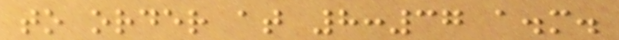to order at 8:37 a.m.
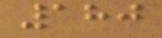180
